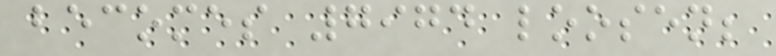becomes 7974 loosen;
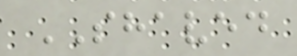SHAVED
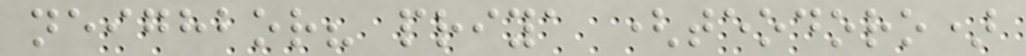neighbor? priya (teodoro)
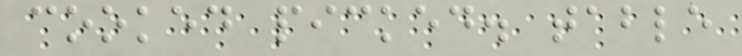cooked picked. table
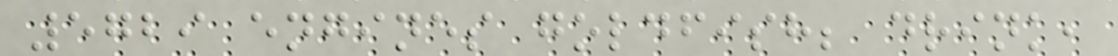5729 engines goldfish; drink,
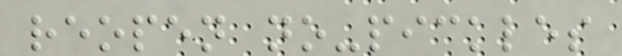reopen no-pickles
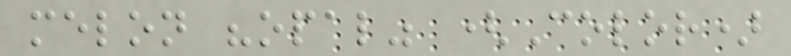melon "opal" (Color)
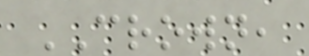CROWN,
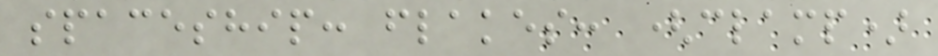spaceship: flakes: (clamp)
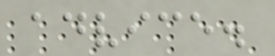advice.
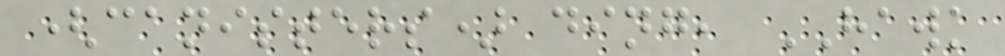(canisters) ding, HAWK
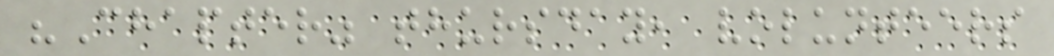"Chapter" thursday, volunteers
